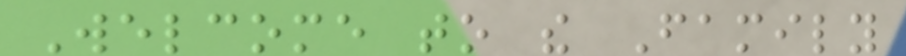Welcome to the Family
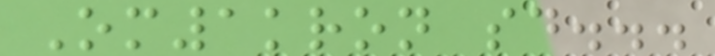Om1kron said...
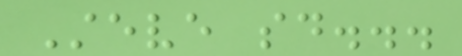Steve said...
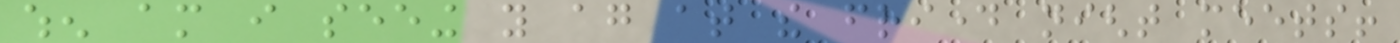when am i seeing you again at the friday night meets!
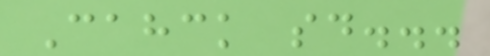Cahck said...
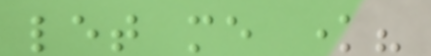let me know?
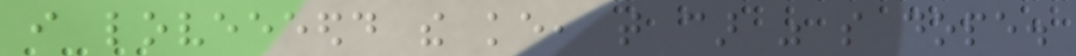i loveeeedd the ke, that car was so dope.
